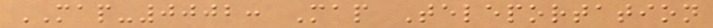MAP-0002: Map Teleportation
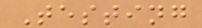Testing
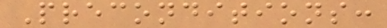Preconditions:
